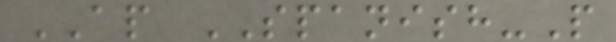AP SPANISH-P
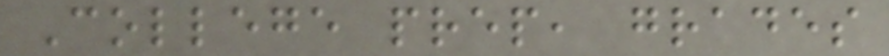College prep, grades
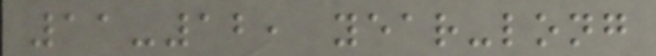11-12, year-long
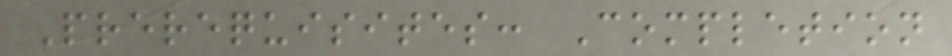Prerequisites: Completion
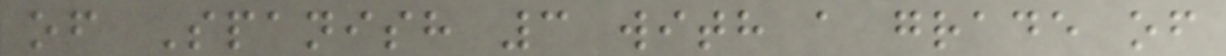of Spanish 3 with a grade of
